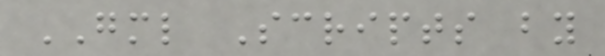GML Scripts by
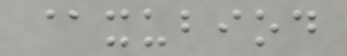@xubiod
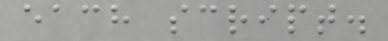each script.
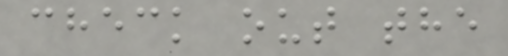check out the
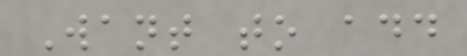Want to add
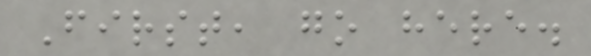First, go here.
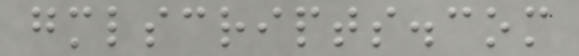gmlscripts.com
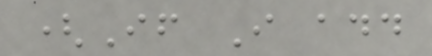(If I add
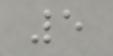5
